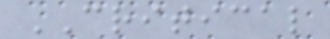CRITICAL
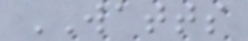WATTS
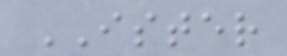ISTER
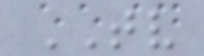TV
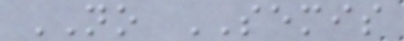NO SEMIS
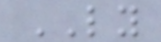LY
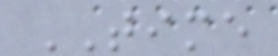TIME
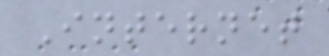Internet
